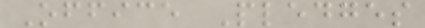Office Pledges
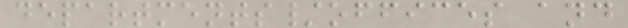departments/offices and
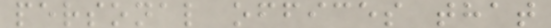personal offices that
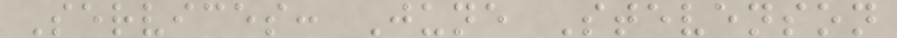Services: June Stevenson
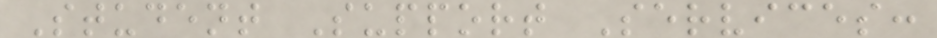Student Support Services:
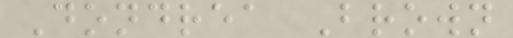Dondrea Brown
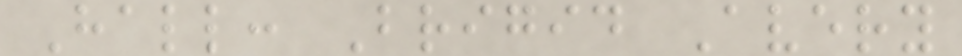Hall: Brigid Avery
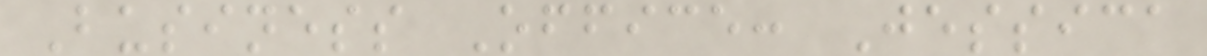Business Office: Jessica
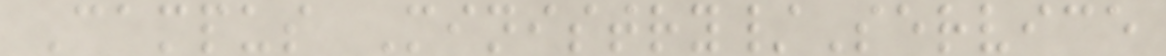Campus Ministry/Service
